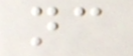nc
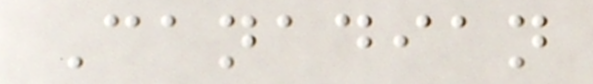Canadian
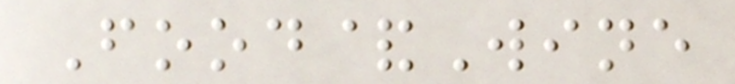Food&Wine
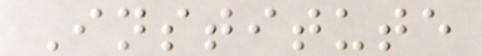Institute
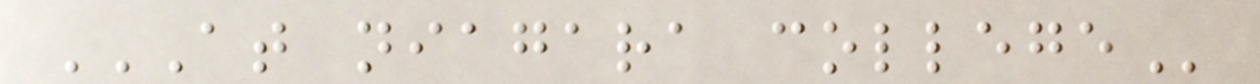AT NIAGARA COLLEGE
